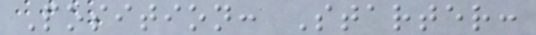Position: Starter:
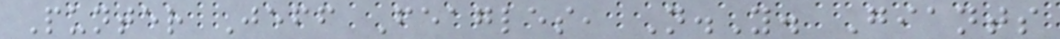Punter Jeff Feagles, N.Y. Giants
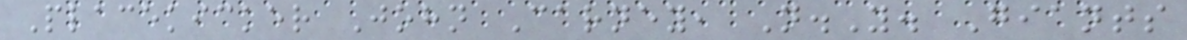Placekicker John Carney, N.Y. Giants
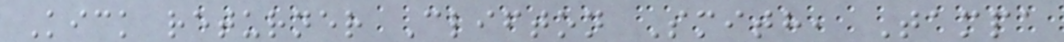Kick returner Clifton Smith, Tampa
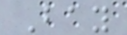Bay
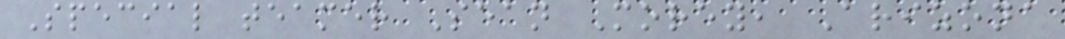Special teamer Sean Morey, Arizona
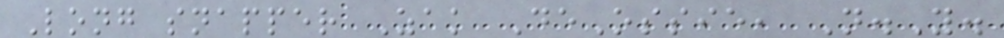Long snapper Zak DeOssie, N.Y.
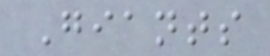Giants
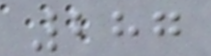287
